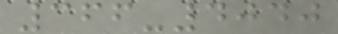366-4040
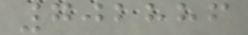702886
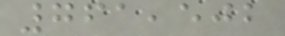761,502
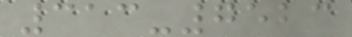313-7523
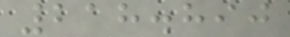218.890
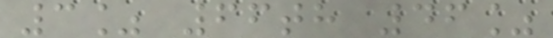3% 66th 46%
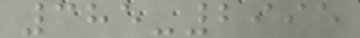385-2995
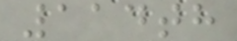114th
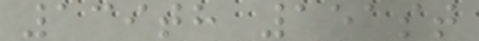139th 151st
